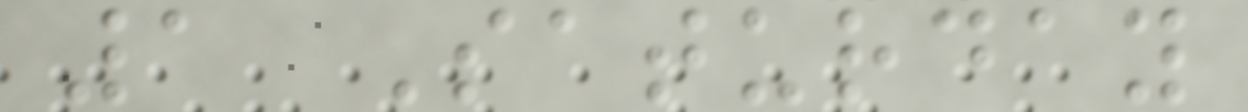1 Saturday
